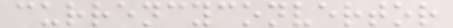currencyconvertor
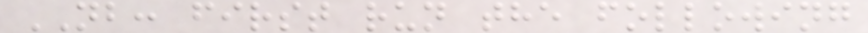NB: first run the following
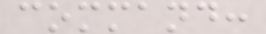command:
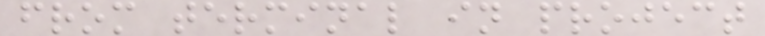from terminal in project
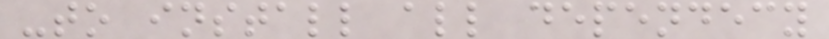-to install all dependecy
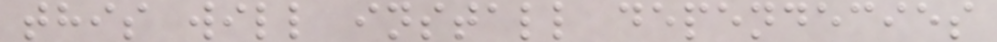this will install dependecies
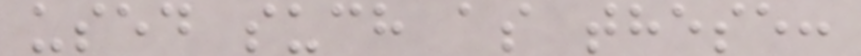used such as these:
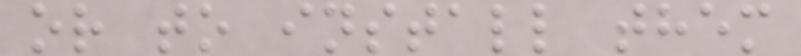or to install them
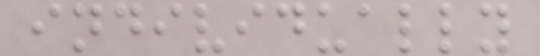individually
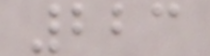223
